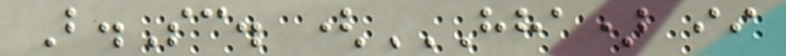B.Sc. (HHA) II
